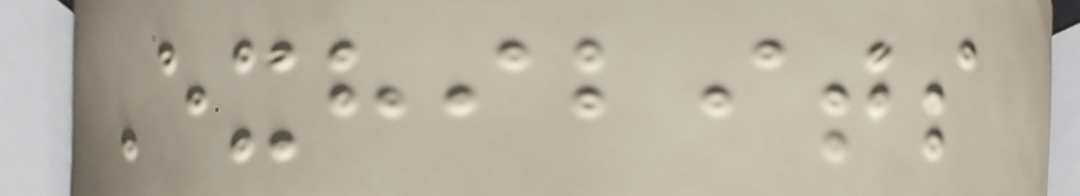Exhibits
